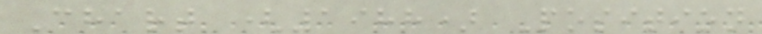Chart (1988) Position
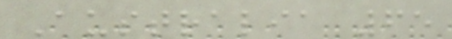Australia 65
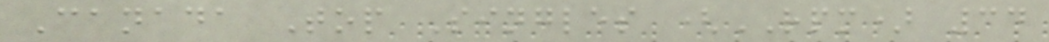Canada Top Singles (RPM) 34
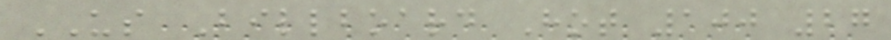US Billboard Hot 100 27
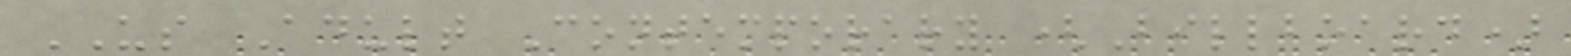US Adult Contemporary (Billboard)
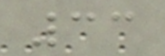33
